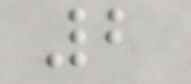2
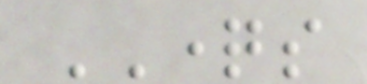QUESTIONS
